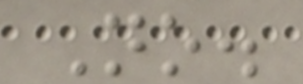No.
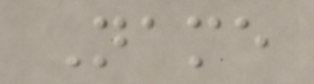Name
